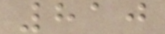810
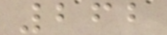262
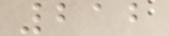212
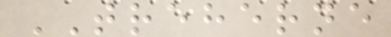TREHERNE
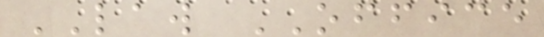LAW OFFICE
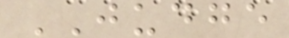JUDGE
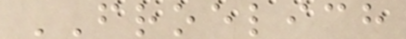FROELICH
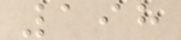198
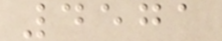4571
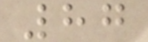87
